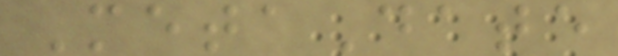MetaDate
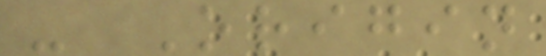- Origin
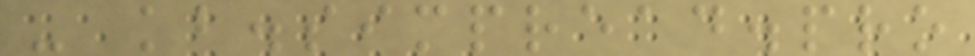- kb.simpread.pro
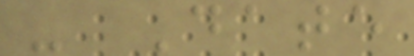- Date
